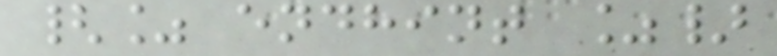{% endhint %}
